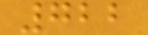722
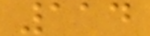114
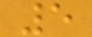5
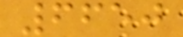6650
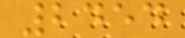2454
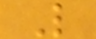L
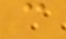c
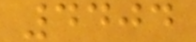4404
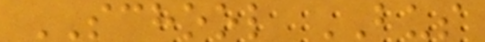SCHOOL BUS
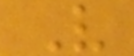V
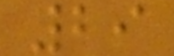29
